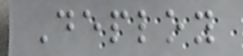Deploy
